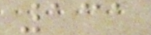131
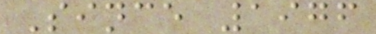Since 1976
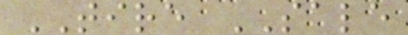TIRE SALE
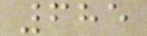685
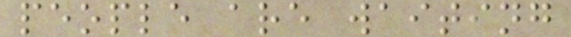people are waiting
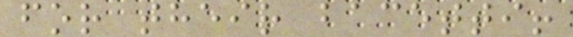for their bacetti!
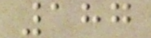187
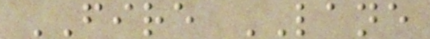FIRE LANE
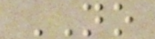NO
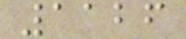1126
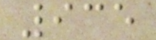935
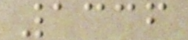1336
